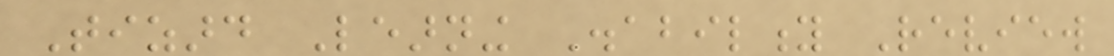Tizard Learning Disability Review
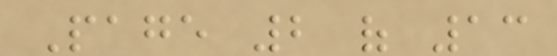Page 2 of 13
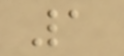1
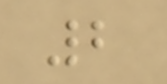2
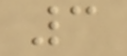3
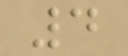4
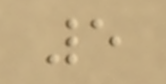5
